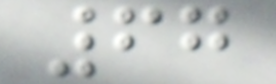67
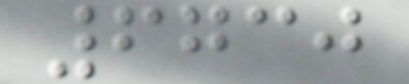6730
